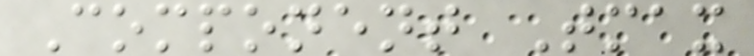Component Tmax
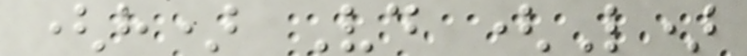(h) Vd (L)
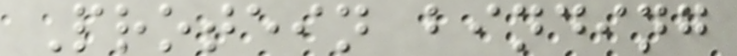Protein binding
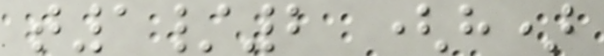t1/2 (h)
